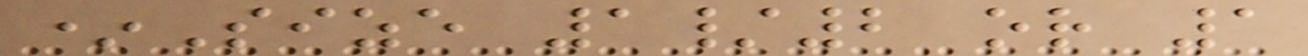*Size 1/2 or 1
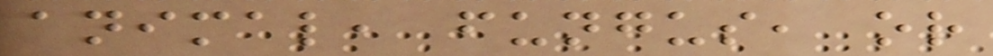animal, fungus, or
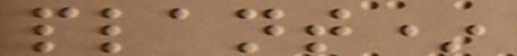plant*
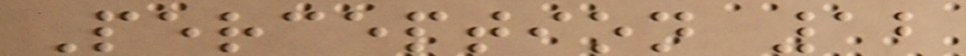Perception 12
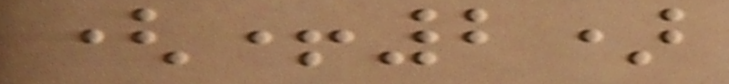(+2)
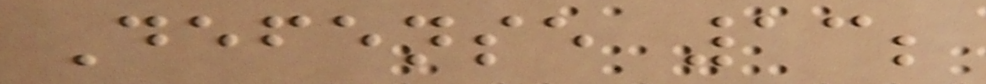Defense 13;
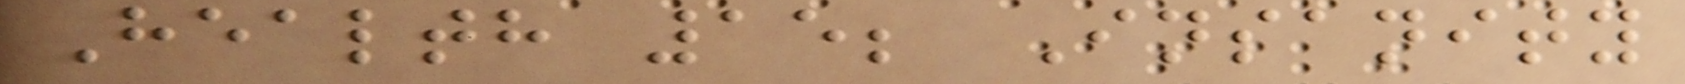Health 15; Insanity
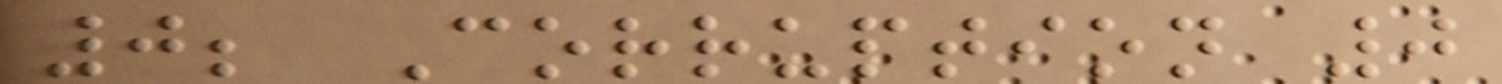0; Corruption 0
